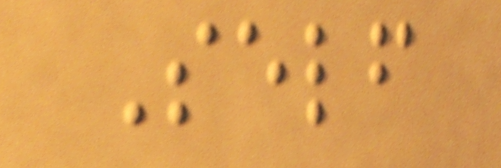Self
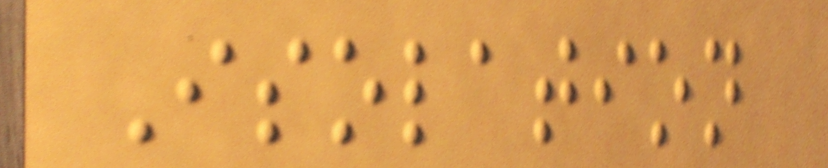Isolation
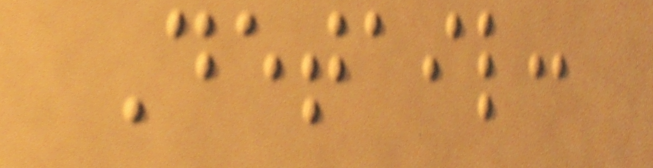Detail:
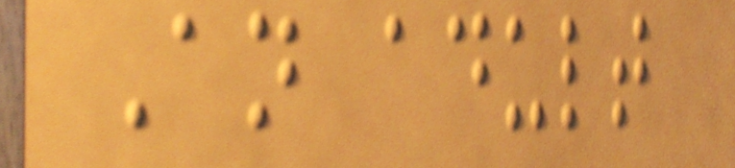An adult
